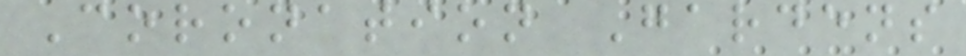Coronation Gardens
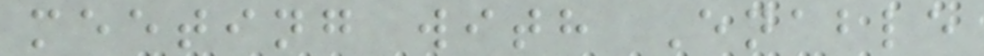meeting with Enable
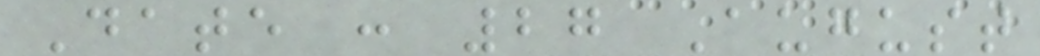Date : 27 August
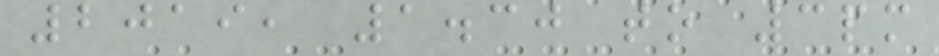2019, 1.30 to 3pm
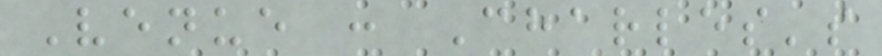Venue : Charles's
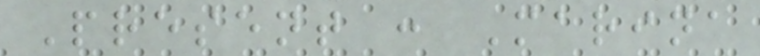Present : Marina
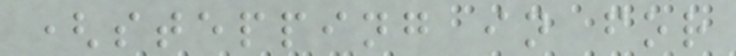(stepping in for
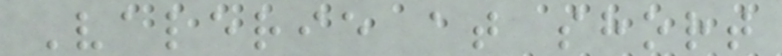Valerie at short
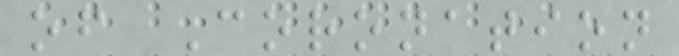of Coronation
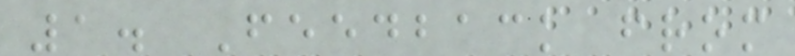1. Feedback from
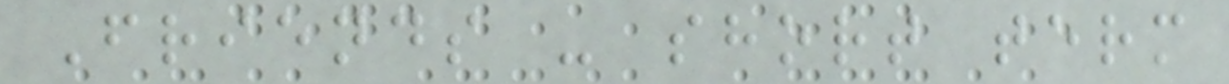Friends - short term
